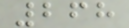268
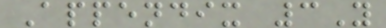Appendix 3Y
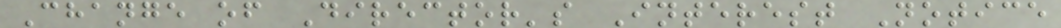Change of Director's Interest Notice
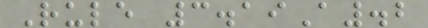Rule 3.19A.2
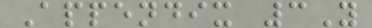Appendix 3Y
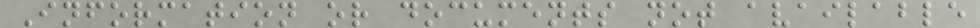Information or documents not available
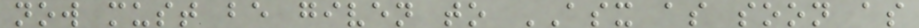now must be given to ASX as soon as
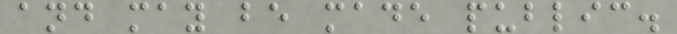and may be made public.
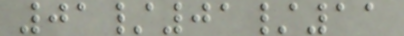01/01/11
